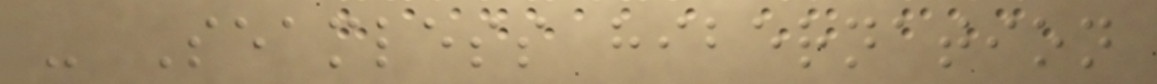- Seamless hibernation
